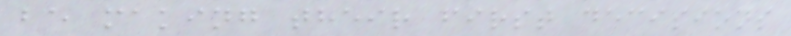be making their first decisions
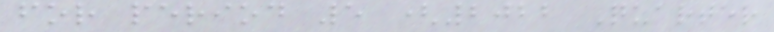for period 5 (2022 Quarter
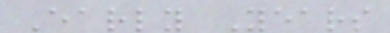Early Years
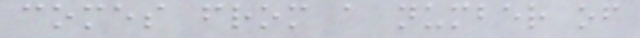comes from a number of
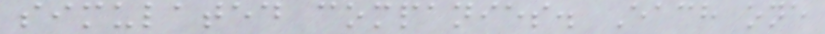simulated companies. Each one
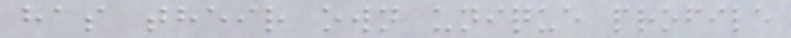has their own unique profile
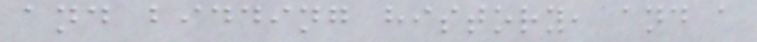and bidding history, and a
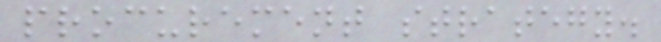procurement strategy.
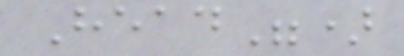Head")
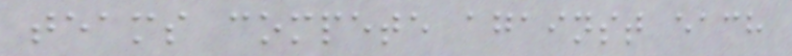teams compete against each
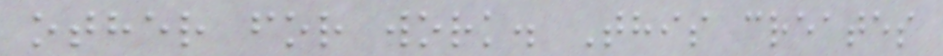other for work. This creates
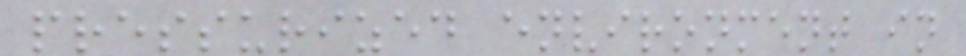pressurized environment in
